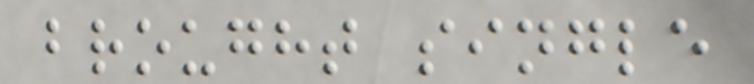brought single
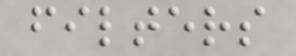filters
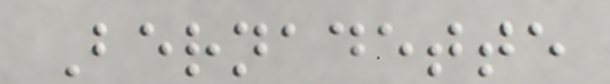Bernadette
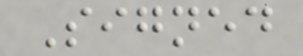Signed
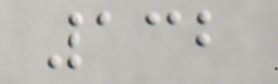132
